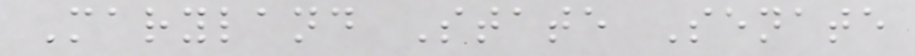Maryland State Senate
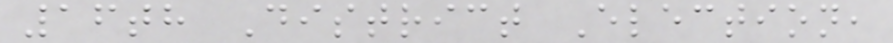16th District Election,
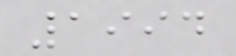1994
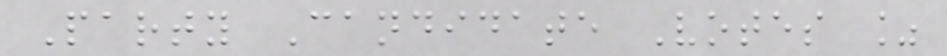Party Candidate Votes %
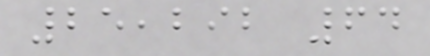25,292 64
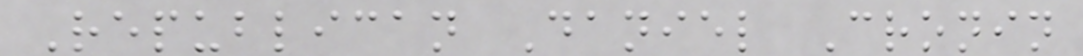Republican Daniel Cronin
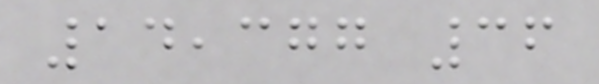14,377 36
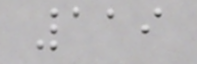119
